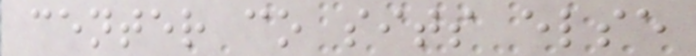center co sits else
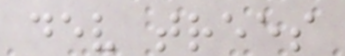dev trees
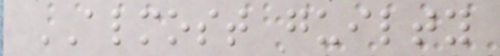ALMOST guilty
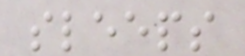sleeps
